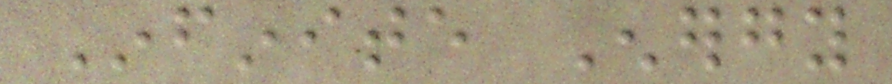Infinite Energy
